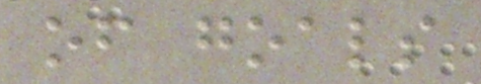of goals
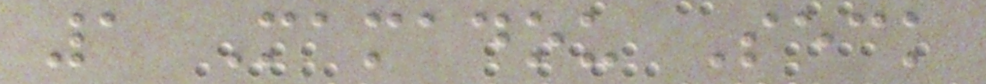1 Mamadou Seck
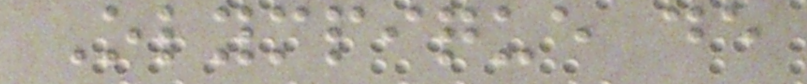Olympique de
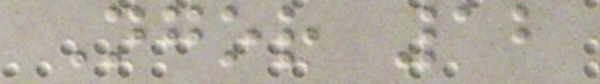Ngor 12
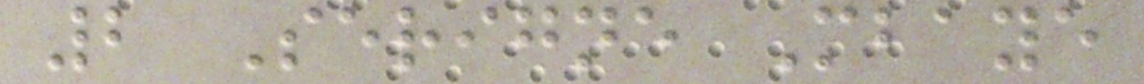2 Serigne Mbaye
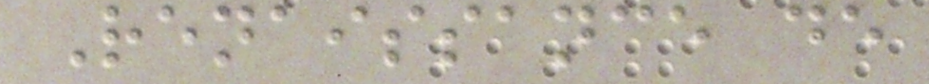Renaissance de
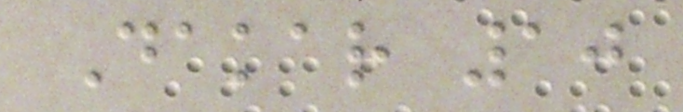Dakar 10
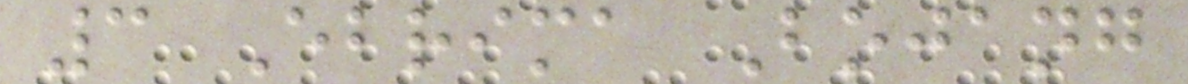3 Ebrima Bojang
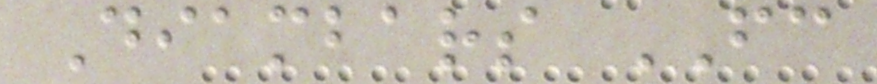Diambars FC
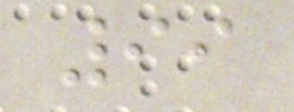99
